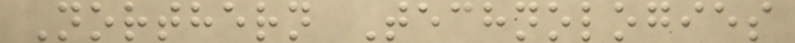Northern Technologies
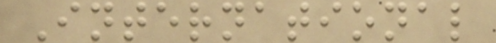International
